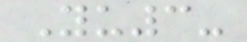Yu3-
